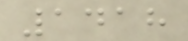1418
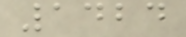1424
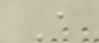A
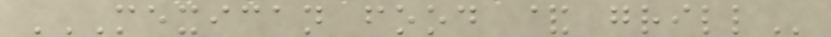MEXICAN FOOD & GRILL
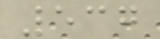537
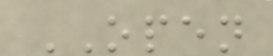OPEN
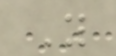Y
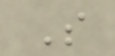S
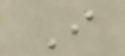I
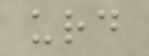urd
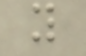y
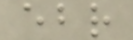ebr
